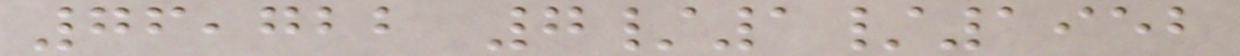76,722 7/1/1952
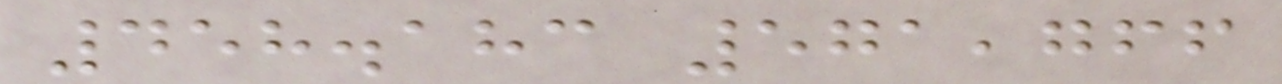458.183 571,766
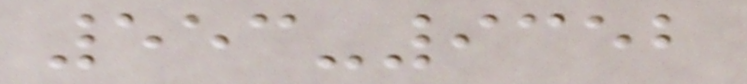553-9352
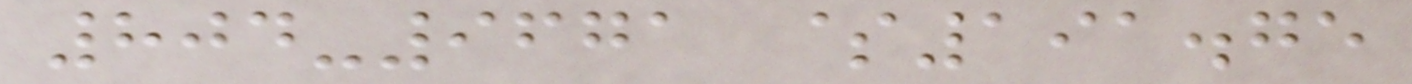804-9671 $191.75
